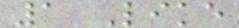1 Like
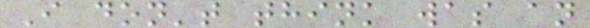I don't think was an
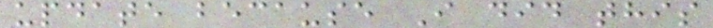update because I did this
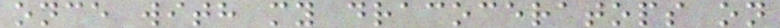once with my dracoceratops on
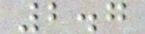2.7
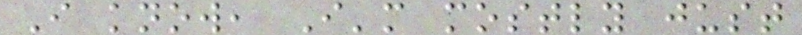I know, I'm mostly just
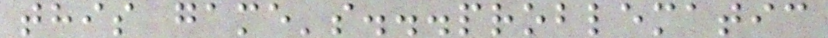this game's...problematic
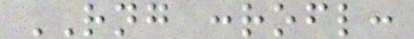RNG :rofl:
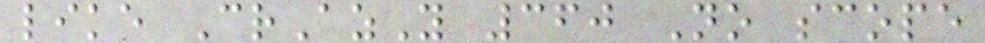like CrAzY 360 No scope
